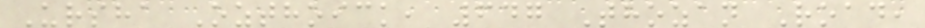Ursha Ozthoick, 647 Thozan Road,
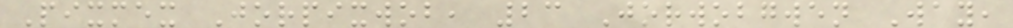Pixmex Jorpixwob, 23 Jorwobgwen Way,
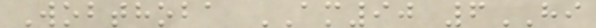Wobthoba AM90 6HI
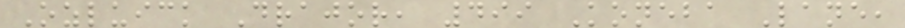Ozluick Drajor, 499 Koneba Lane,
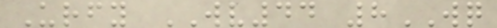Urfy WV44 8WQ
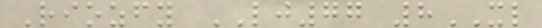Riozfy LJ77 8XL
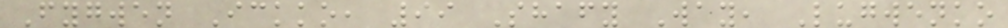Fygwen Ickko, 99 Shafy Way, Lugwenko
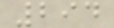294
